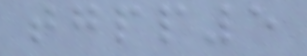tgpp5
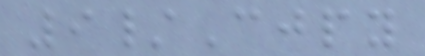9/Cjpy
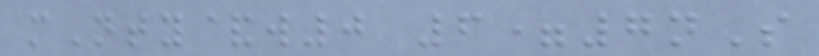mNty&w0 6=7nS
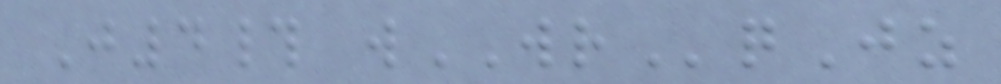J4# wWRqJz
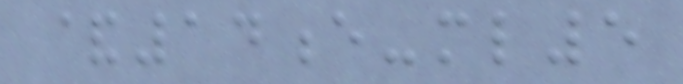&14e-ml5
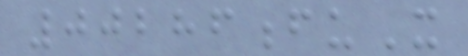00286fuX
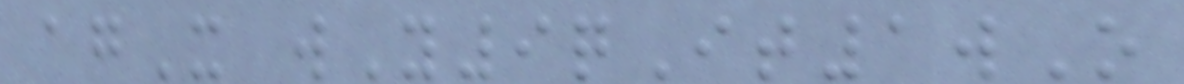agX wY9qIt1wO
